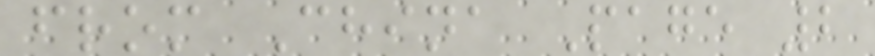from China Page 2
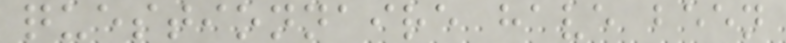questionnaire have been
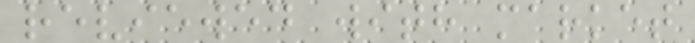reviewed with market
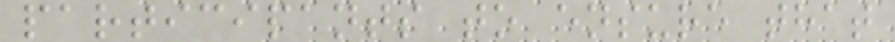participants to ensure that
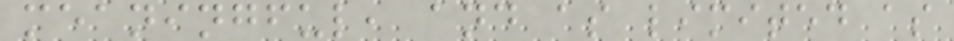meaningful, and as limited as
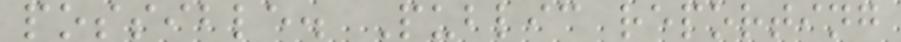possible. Public reporting
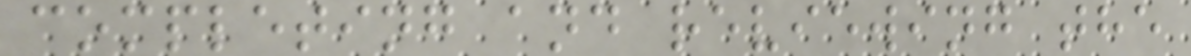completing and reviewing the
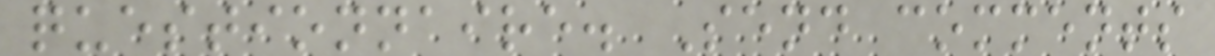questionnaire. Send comments
